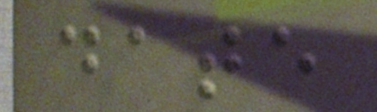date
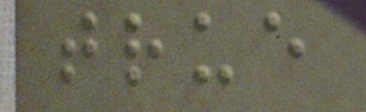true
